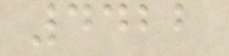4422
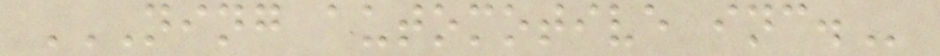NING AUTOMOTIVE INC.
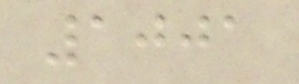1001
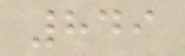849
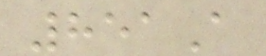851A
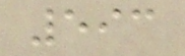593
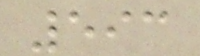593
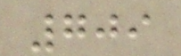709
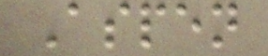Aspen
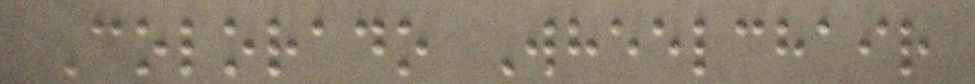Colorado Wheelchair
